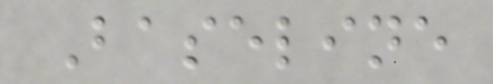Baseline
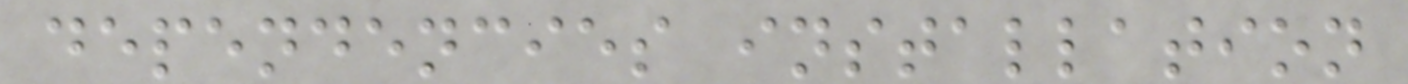dependencies installation
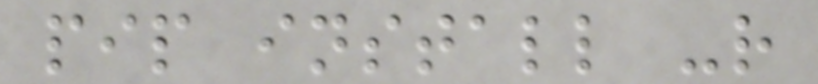pip install -r
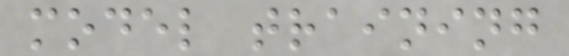model training
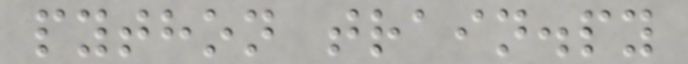python train.py
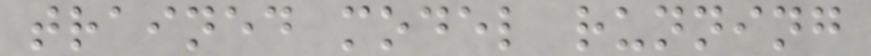trained model running
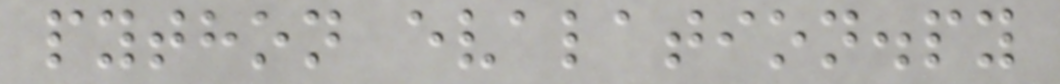python evalation.py
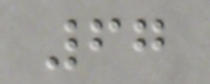67
